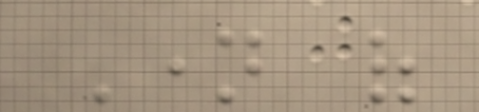Name of
